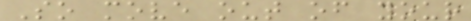So move out of your
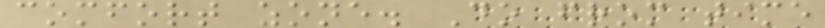comfort zone. Do from time
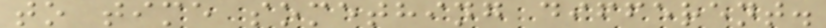to time something different.
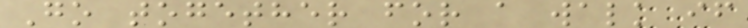Go together for a walk if
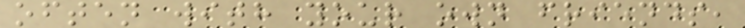often with your own friends,
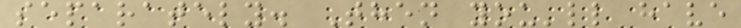separately. Then you'll have
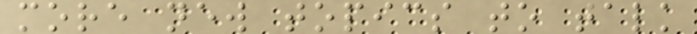more new topics to talk
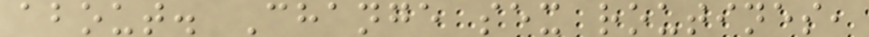about. Change sex routines,
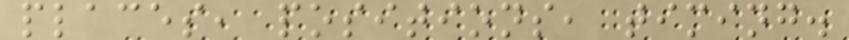places, positions, timing.
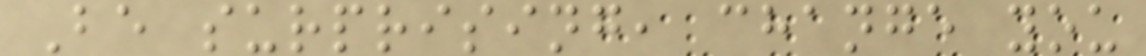Be surprising, change you
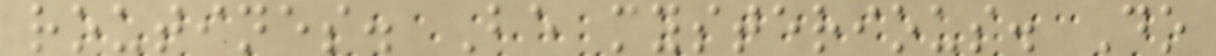routines. Be mysterious. Do
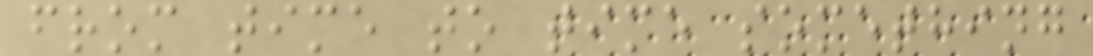from time to time something
